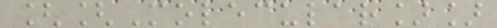[[Molecular]]
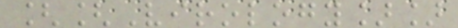[[Virology]]
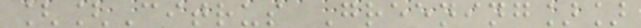[[Citrus Greening]]
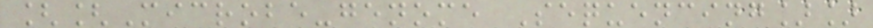[[Microbe-genome Sequencing]]
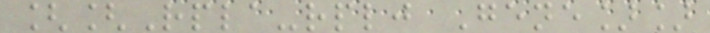[[Rpla-rplj Gene]]
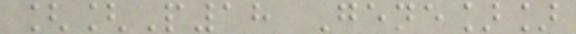[[P18 Gene]]
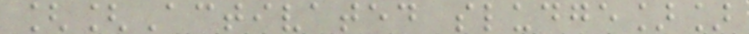[[Activated sludge]]
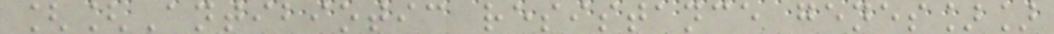[[Antibiotic resistance genes]]
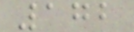172
